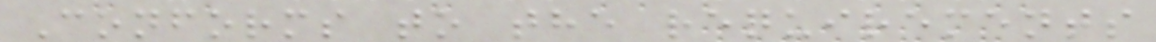Conforms to the requirements
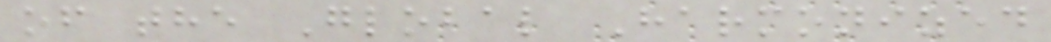of the Global Harmonized
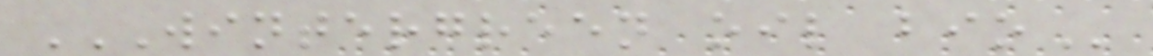WINTERGREEN OIL BIO
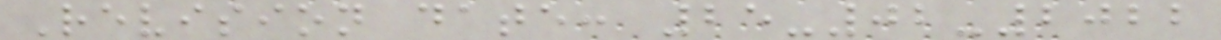Revision date: 25-02-2022
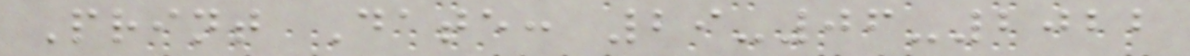Print Date: 29-06-2022
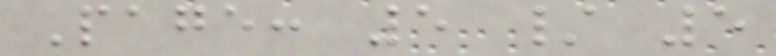Page: 5 / 5
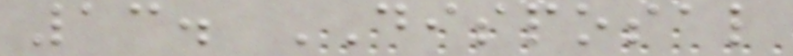13. DISPOSAL
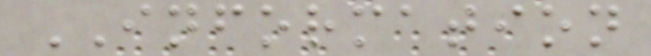INFORMATION
